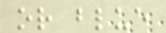or blue
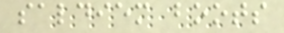saldiem boots
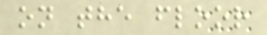on the floor
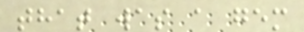that was a gem
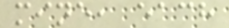mine, each
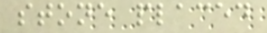stone placed
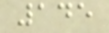145
